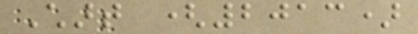Chart (2013)
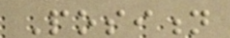Position
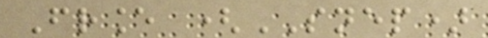France (SNEP)
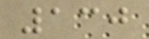130
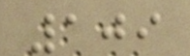109
